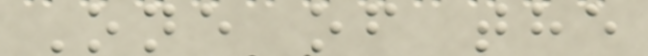One of the
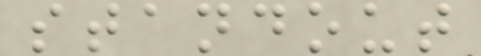standout
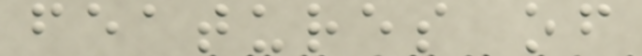features of
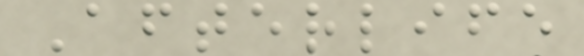Afterlife
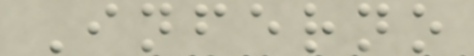Inferno
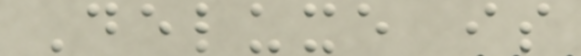Deluxe is
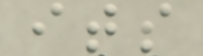its
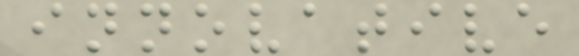innovative
